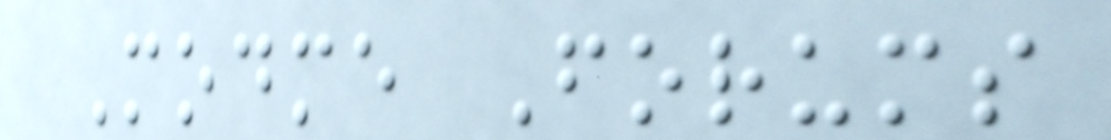Modme Forums
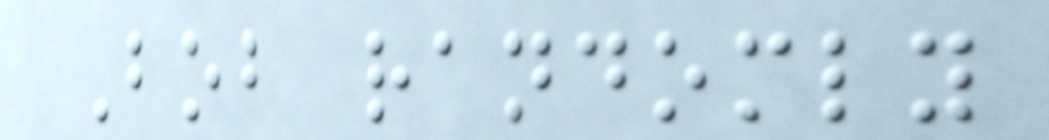Bob randomly
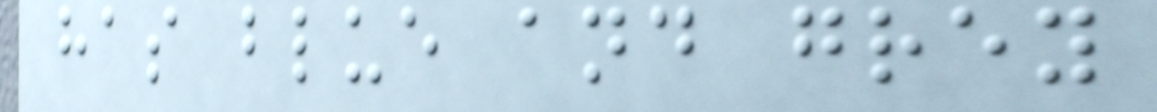has blue and grey
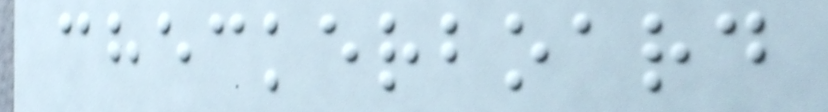checkerboard
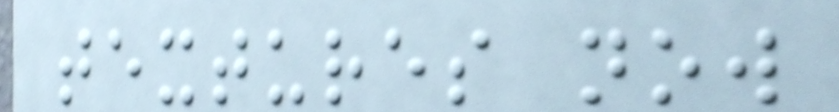textures now
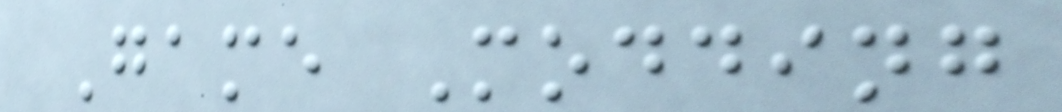Game Modding
